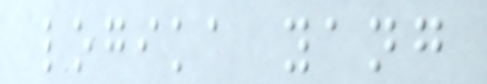logika yang
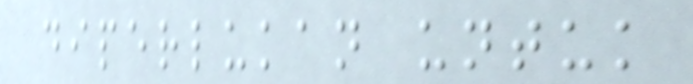diperlukan untuk
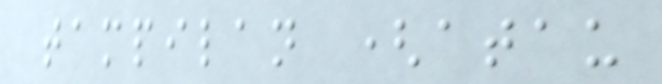tampilan (atau
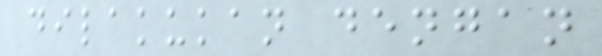dilakukan dengan
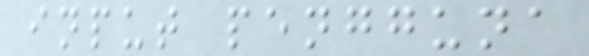input pengguna
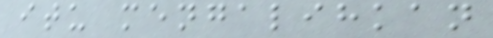itu mengalihkan
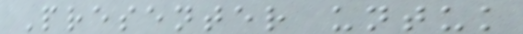Presenter untuk
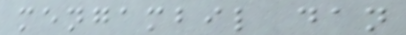mengambil dan
